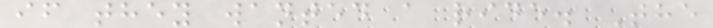if they wanted a ride. The
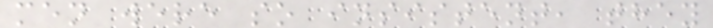men were so insistent, they
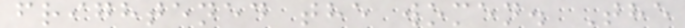frightened the women. The
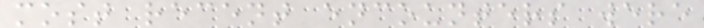most recent encounters were
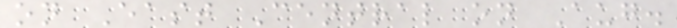on East Central on Aug.
